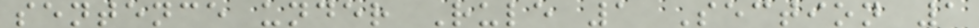sentence under Rule 1 Section 1
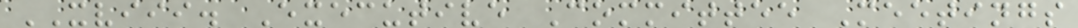XVIII. Executive Committee Meetings
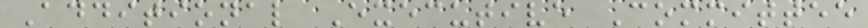Additional Executive Committee
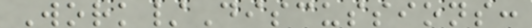Work/Discussions:
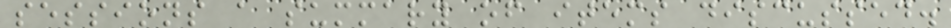sessions a summary of items discussed.
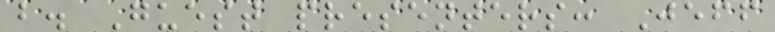b. Guest presenters: Jeff
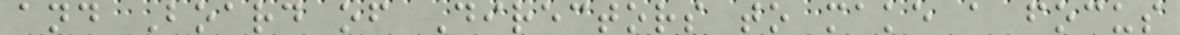and Board of Directors to make a focus
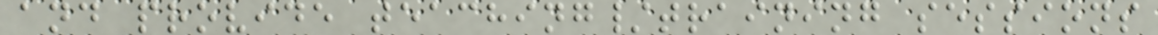and provide teaching/training sessions
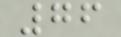76
